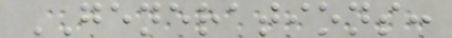GENERATIONS:
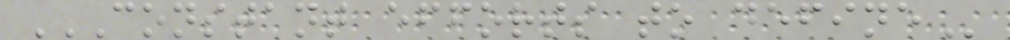CONSTANT EFFORTS TO DEFINE
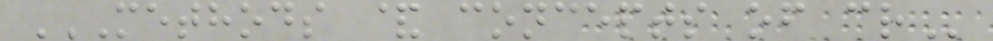METHODS & CONCEPTS OF CR
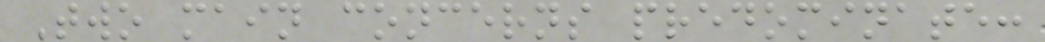Two main concerns predominate:
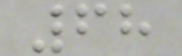68
